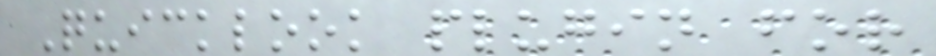Quicklook plugin for
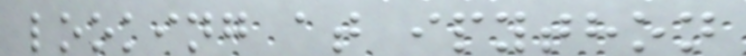looking at ipython
